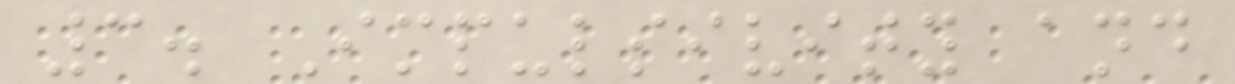3. Impulsivity and
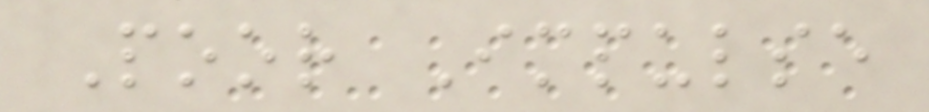Poor Impulse
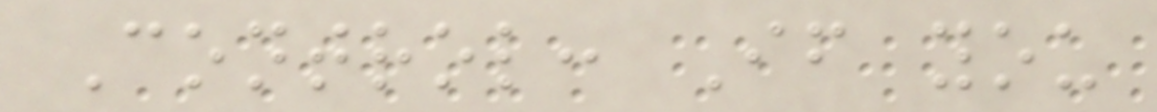Control: If you
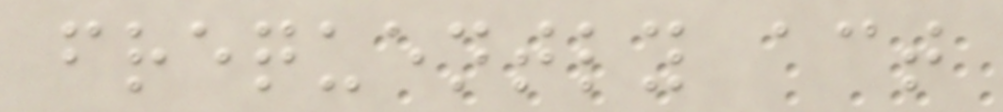frequently act
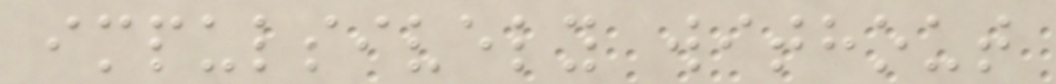impulsively without
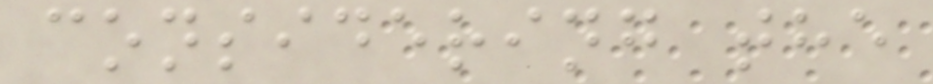considering the
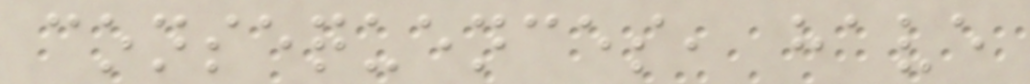consequences, have
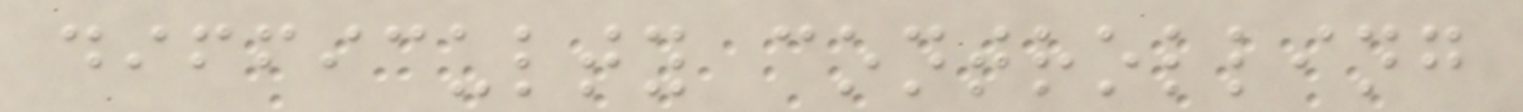difficulty controlling
